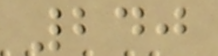240
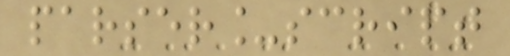parser_script
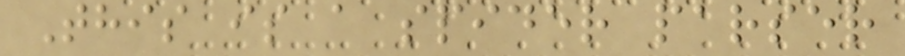This is a spider parser
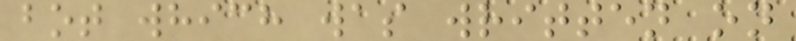bot which was written on
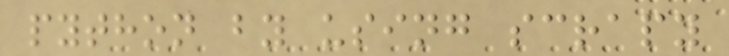python by using scrapy
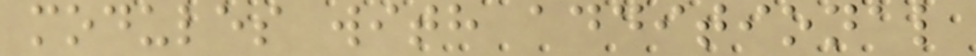modules with additional
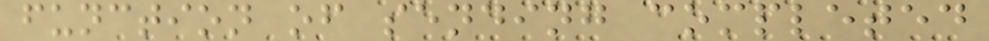function of sending completed
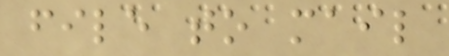file to mail
